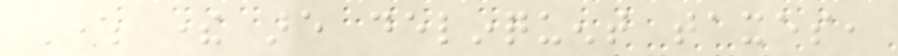Where there are delinquent taxes,
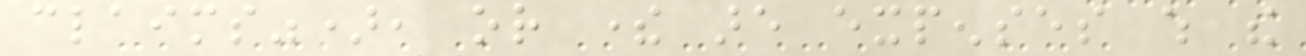claims"), or there are expenses which the
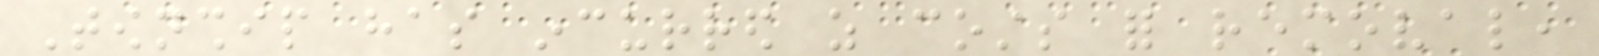Township has incurred as costs for removal,
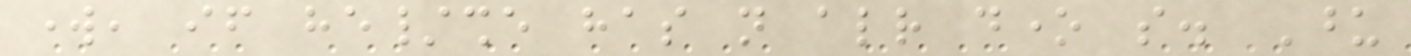work, if he/she has not already done so. Upon
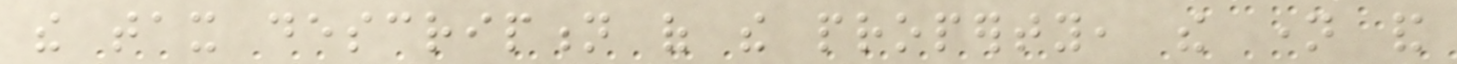the tax description of the property, the name and
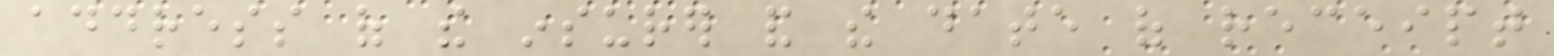address of the insurer and the date of receipt
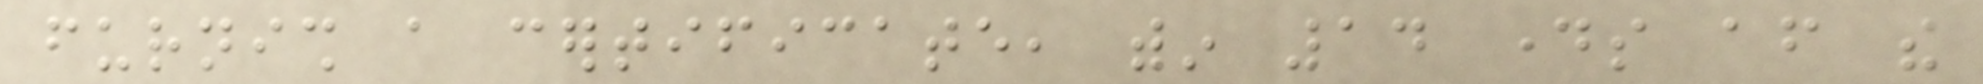furnish a certificate, within 14 days after the
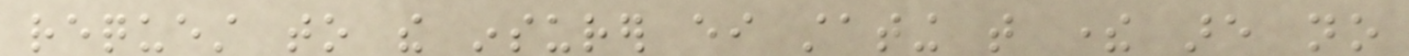request to the insurer either stating that there are no
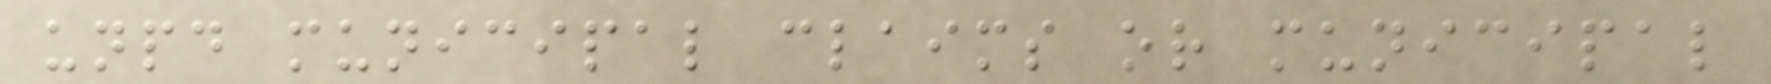unpaid municipal claims or municipal
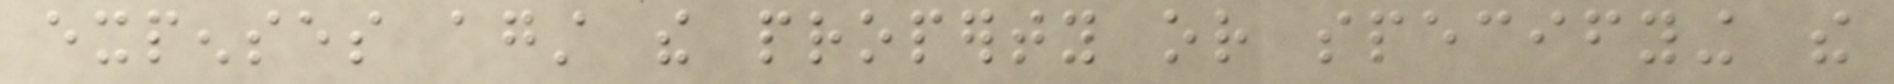expenses against the property or specifying the
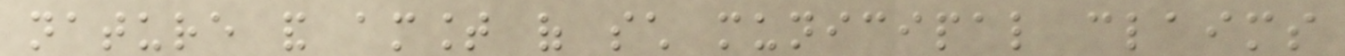nature and amount of such municipal claims
